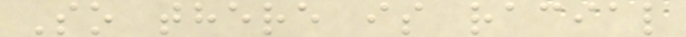So there is racial
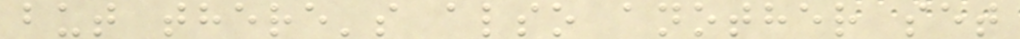but there's also another set
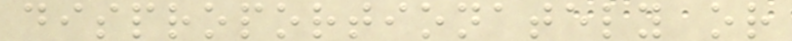disproportionately or
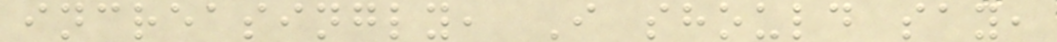increasingly, I should say,
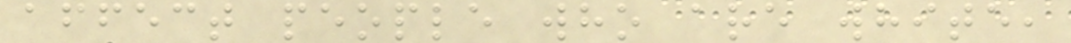affect people who are white,
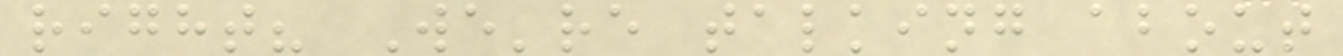right? We're talking about
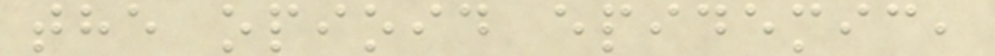the opioid epidemic,
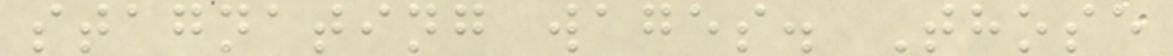stagnating wages. Those
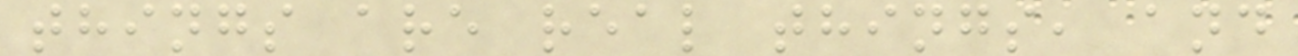things are real things, and
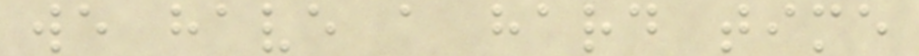we have a hard time
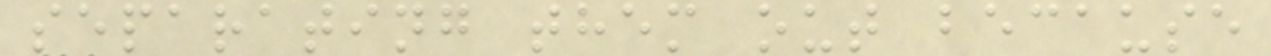separating them out because
